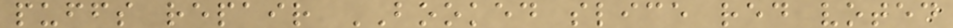puffs repair BOOKED slice red voted
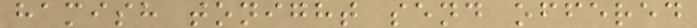hamish tonight send offered
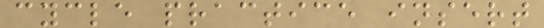cycle practice insert
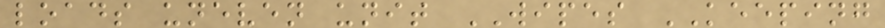loads uneven unit WIPES KEEPING
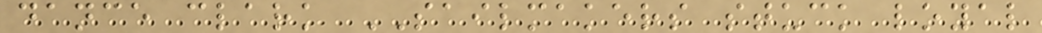dance clark SAILMAKERS stuck loyal
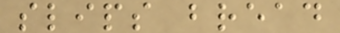slips bread
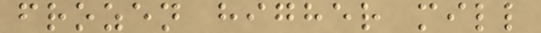frozen higher mill
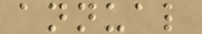annual
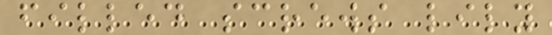filled screws lily
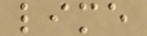lime
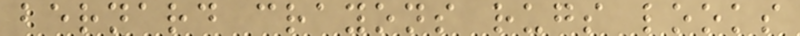bernard crayons rugs looks
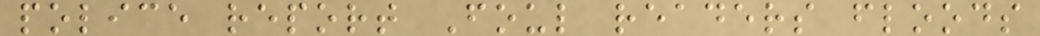police report Foul readers floods
